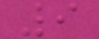9
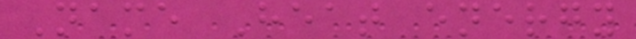Name Heat energy
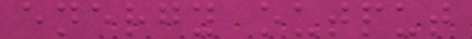energy output
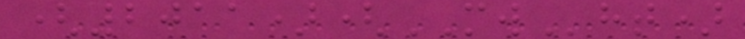(2011)(MWht)
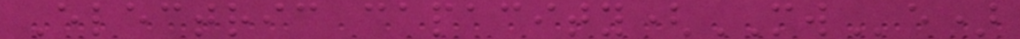Electric capacity(MWe)
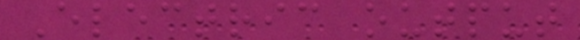Electric output
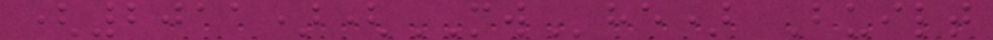(2011)(MWhe) Built
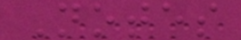Notes
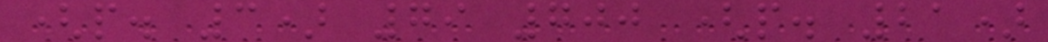(p. 3) 79 700 (p. 21)
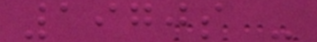1970s -
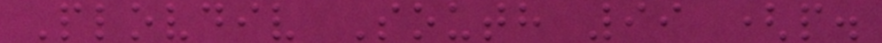Plovdiv South 99 (p.
